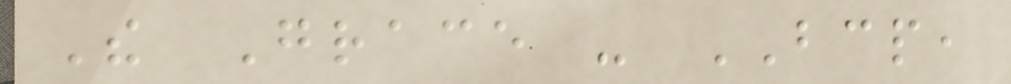The Grace - BCP,
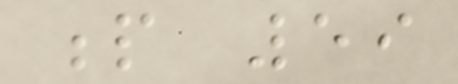p 59
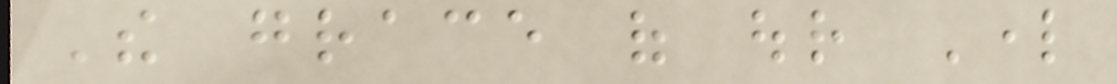The grace of our Lord
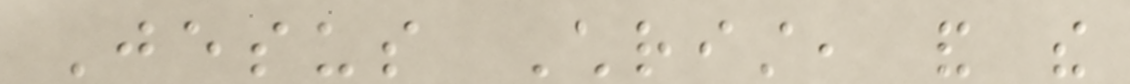Jesus Christ, and the
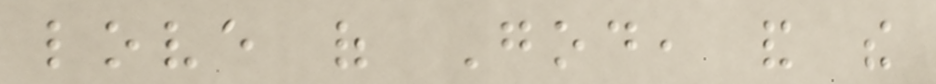love of God, and the
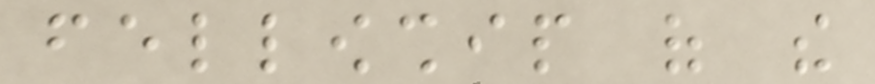fellowship of the
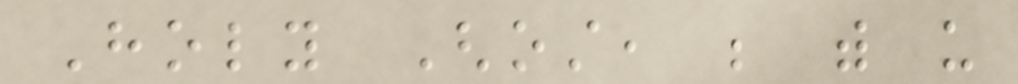Holy Ghost, be with us
